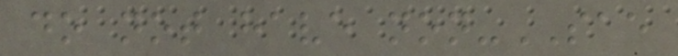do not have non-SAE
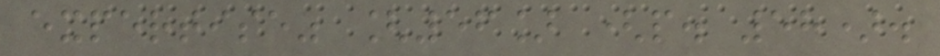expertise" [56] (p. 58).
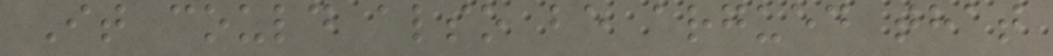It could also be argued that
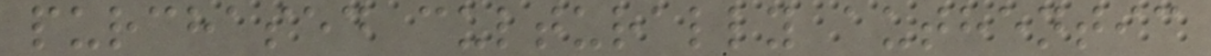purchased culturally authentic
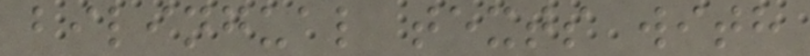bilingual texts with
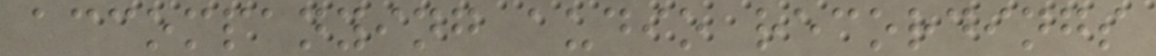accompanying audio recordings
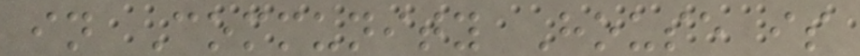in Community House is
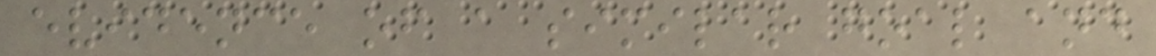evidence of a similar goal and
